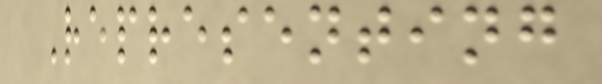Representing
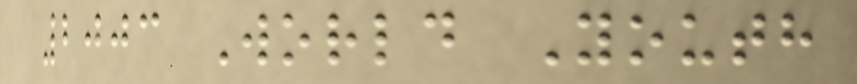2003 World Youth
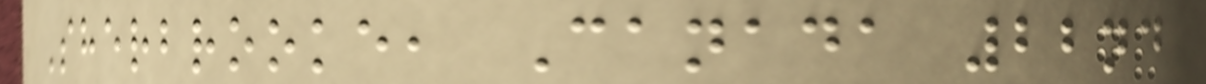Sherbrooke, Canada 22nd
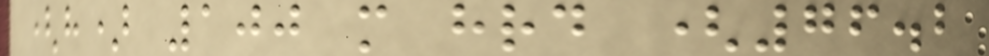(h) 100 m hrd (76.2
